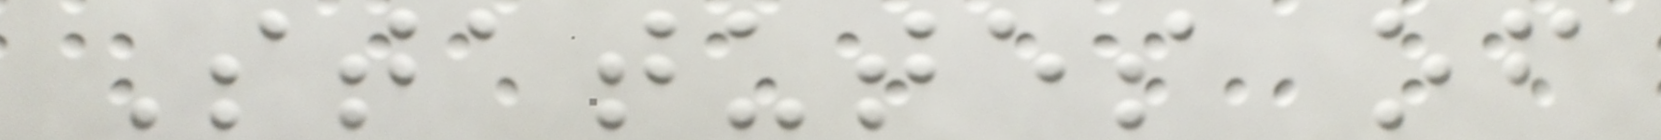Statutes of
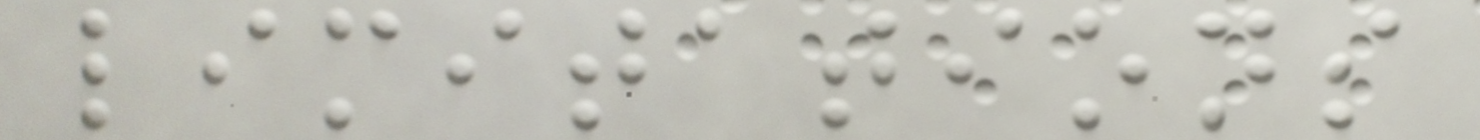limitations
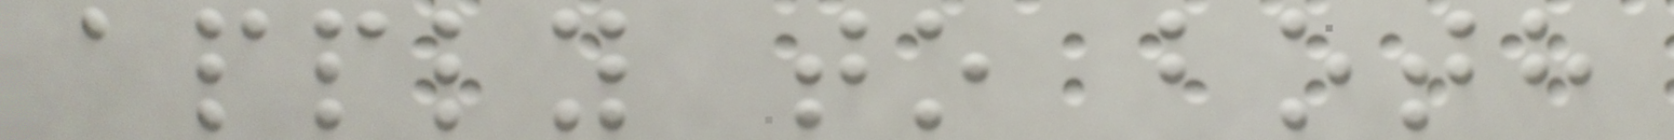apply to both
